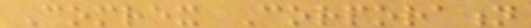Comrex Corporation
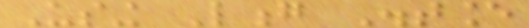Using Long Distance
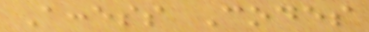Access Codes
